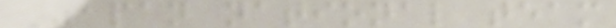Japan national team
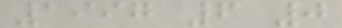1997 6 0
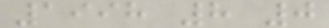1998 8 0
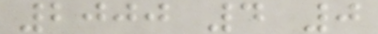2000 4 0
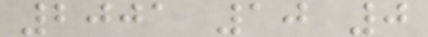2001 10 0
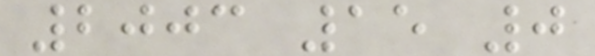2003 15 0
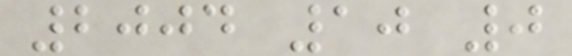2004 10 0
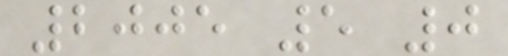2005 5 0
